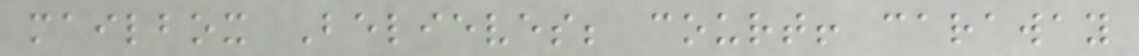mailbox Believes; court! caraway
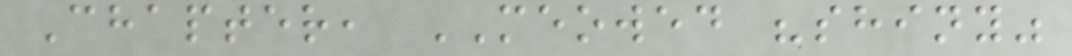Chapter, MEOWED "shiny"
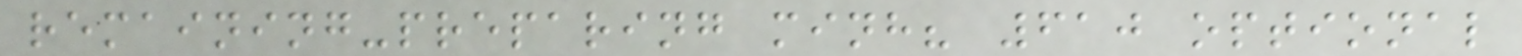remaining-preparing minh? 610 optional
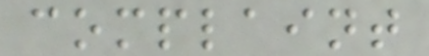complaint
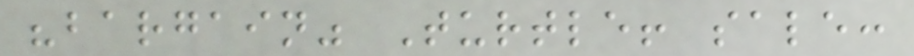"bargain" Turtle! sale:
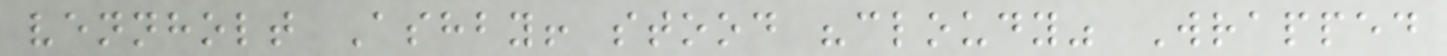vennholt Ashby! stood "cloudy" Wrapped
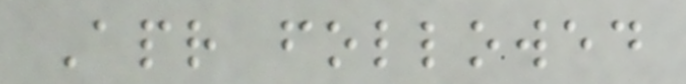Apr followed
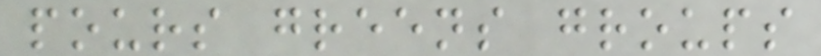pours greens groups
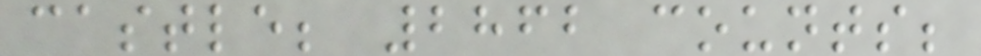castle; 2862 counts;
